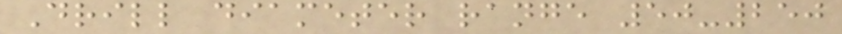Drill diameter range 50-250
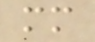mm
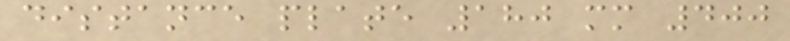distance plate 180 mm 400
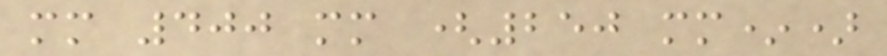mm 400 mm (250 mm*)
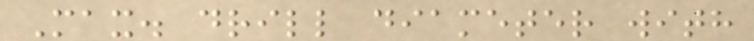Max. drill diameter with
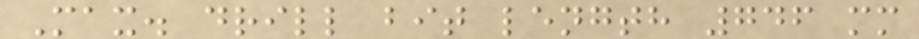Max. drill bit length 746 mm
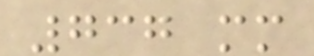737 mm
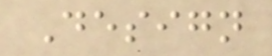Design
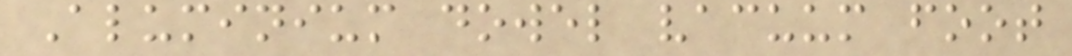Aluminium dowel vacuum foot
